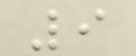9
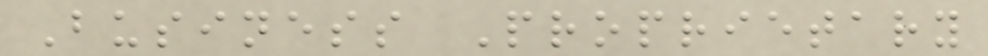Business Proprietary
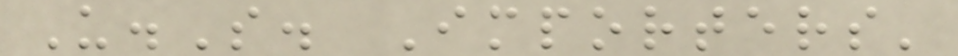U.S. Importers'
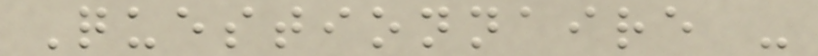Questionnaire -
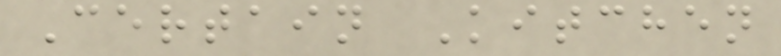Certain Kitchen
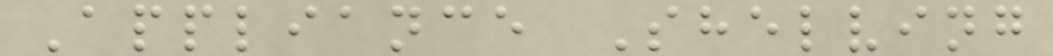Appliance Shelving
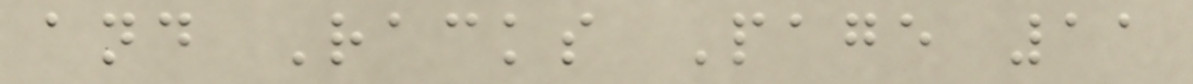and Racks Page 11
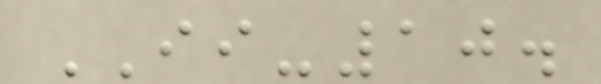II-10.
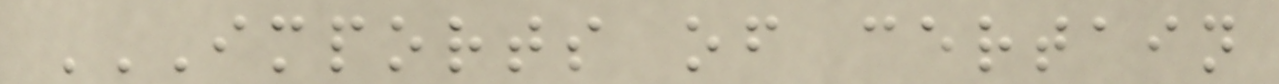IMPORTS OF CERTAIN
